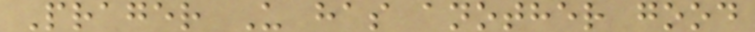Prager U has another good
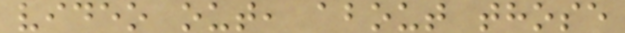video out, about those
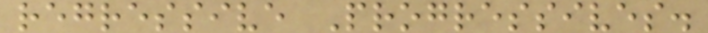regressive Progressives.
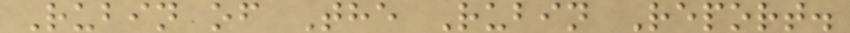Rubin of The Rubin Report.
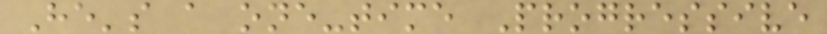He's a one-time Progressive
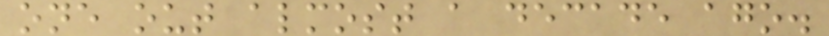one out almost a decade ago.
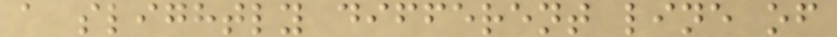a slightly different line of
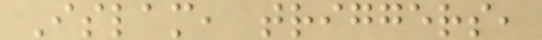Islam, triggers,
